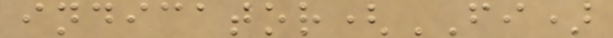indicator(FI)
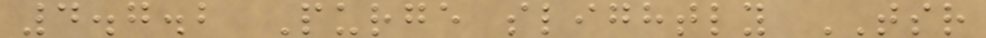4.7.2 Purge slightly TSR
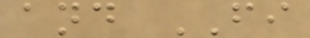and FI
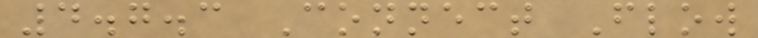4.7.3 Connect Flow
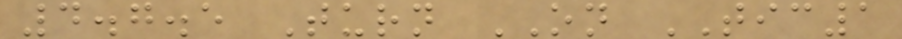4.7.5 Turn ON TIC1
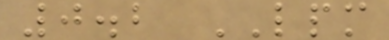0.2 LPM
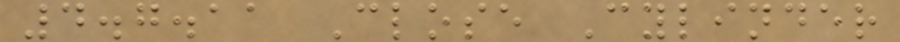4.7.11 Close Cylinder
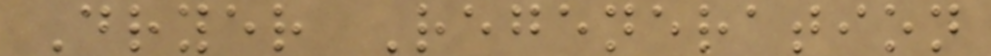Dryer Regeneration
